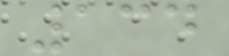134
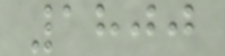1800
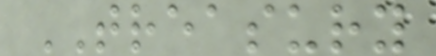TREASURY
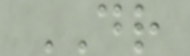DR
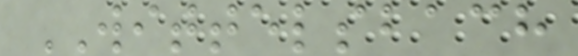WITTELSBACH
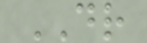DR
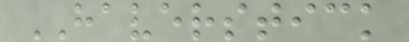HAVERSTICK
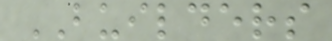BUILDERS
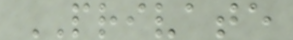PRIVATE
